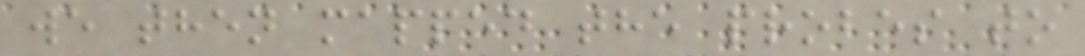we then mapped the probes to
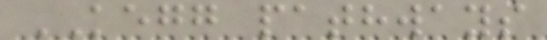KEGG pathways
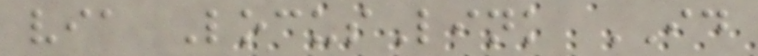via LocusLink ID
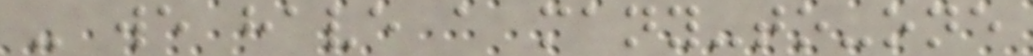- we have a many-to-one
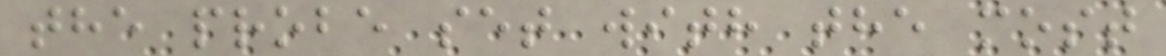the probe set with the most
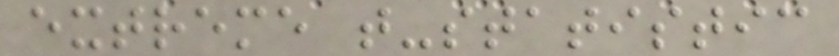extreme t-statistic
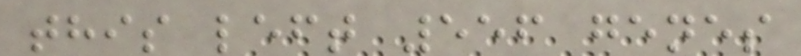this left 556 genes
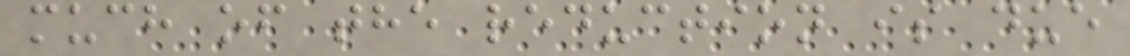much of the reduction is due
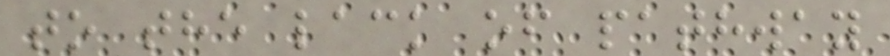to the lack of pathway
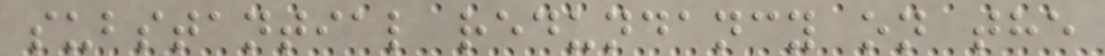substantial redundancy on the
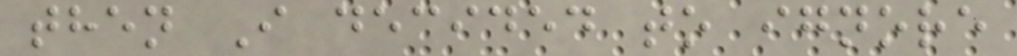then I decided to ignore
